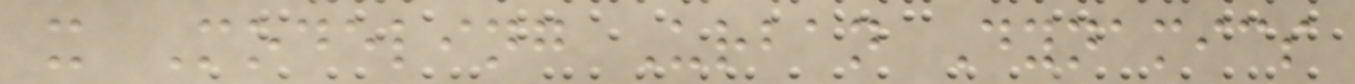x Modeling Urban Dynamics
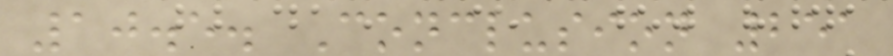10.5. Conclusion 251
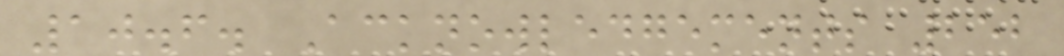10.6. Acknowledgements 252
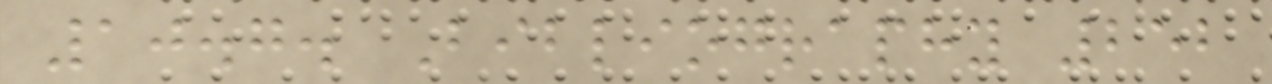10.7. Bibliography 252
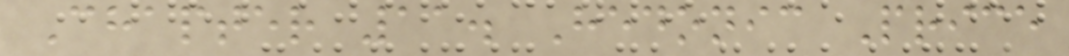Chapter 11. Hedonic Price
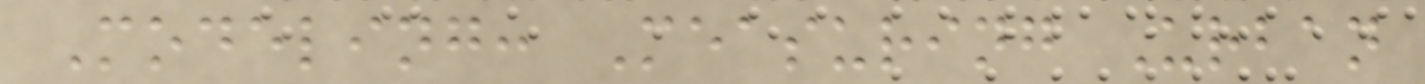Modeling: Measuring Urban
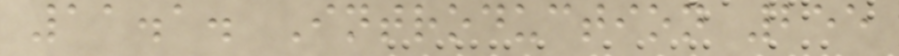11.1. Introduction 255
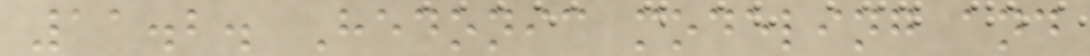11.2. Hedonic modeling and
